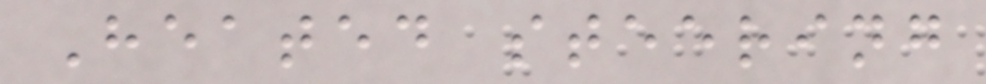Heated steering
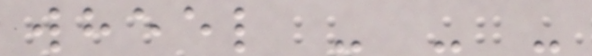wheel - - -
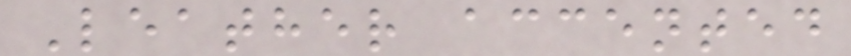Leather accented
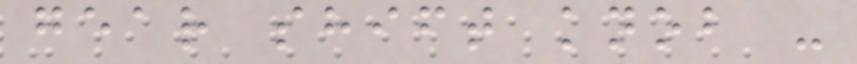gear shift knob -
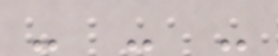- - -
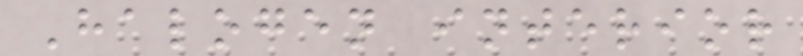Halogen interior
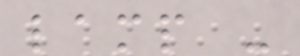lamp -
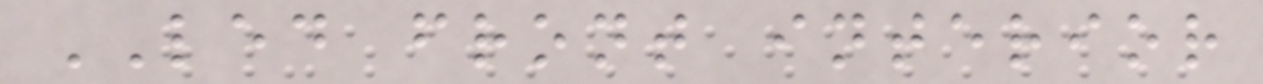LED front interior
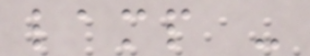lamp -
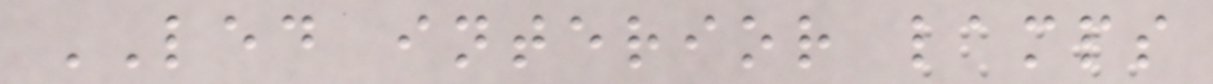LED interior lamps
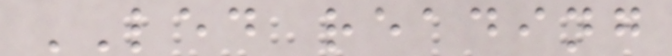LED reading
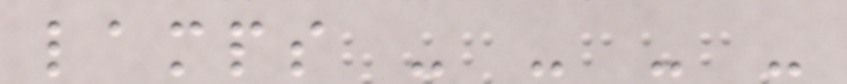lamps - - - -
